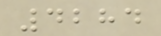4284
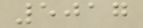5017
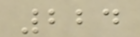224
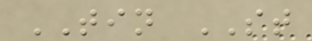TIN ST
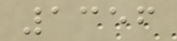1356
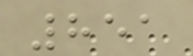851
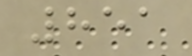851
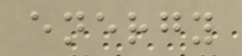energy
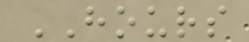HOURS
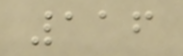116
